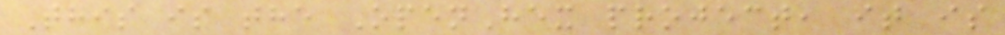This is the OpenHex project, it is
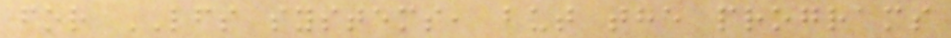for LFS systems, but the programs
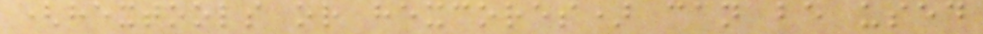(hextools or hexcores) can be used
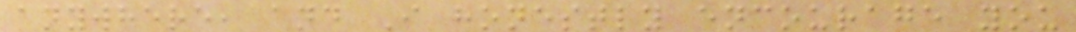anywhere, and I honestly encourage you
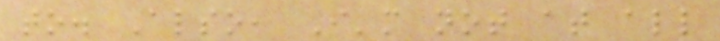to. Also, I'm not at all
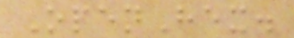OpenHex.
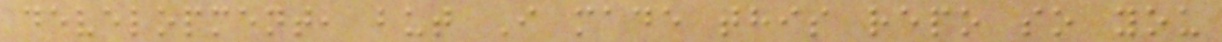development, but I made this repo so you
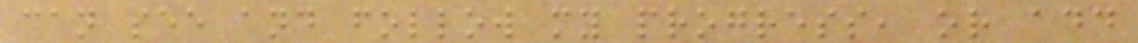can see and follow my progress, or add
